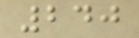240
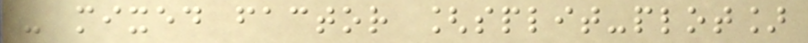- mixed factor [split-plot]
